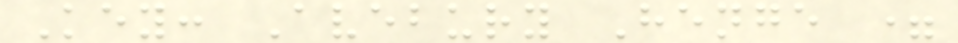Key: Avebury Henge =
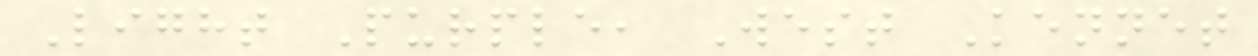Light Purple, West Kennet
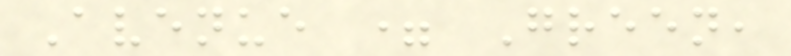Avenue = Green,
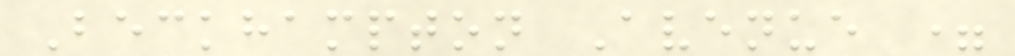Beckhampton Avenue =
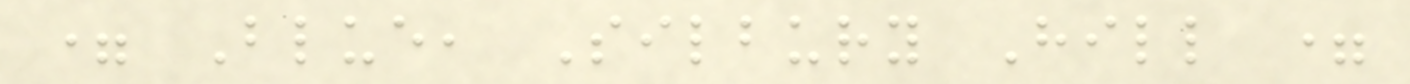= Blue, Silbury Hill =
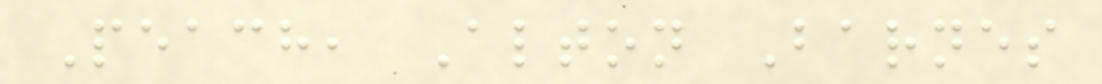Peach, Alton Barnes
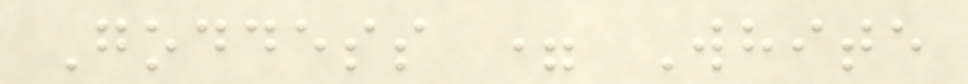Goddess = White
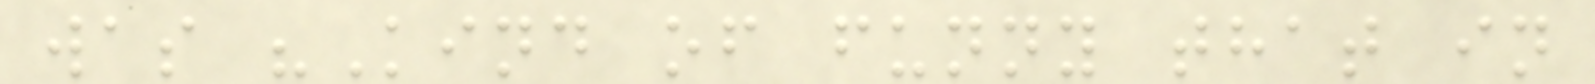was "Kind of funny that in
